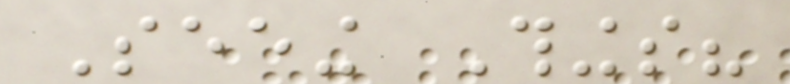Seeing Things?
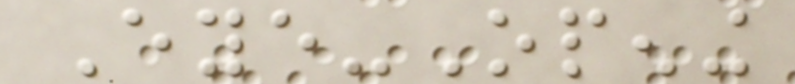Eye-Opening
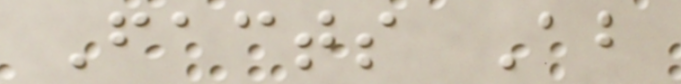Facts About
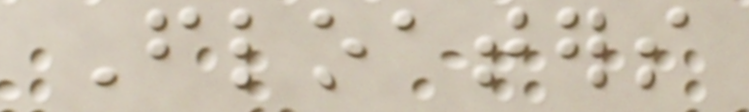Floaters
